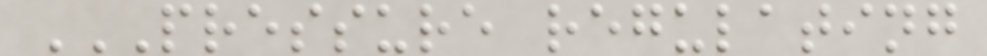PRESSURE REGULATING
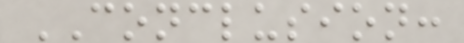CONCLUSION:
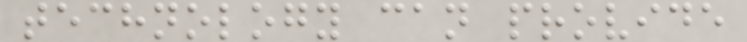technology can provide
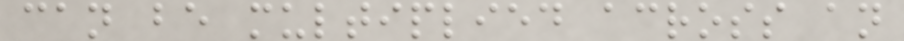can be multiplied across an
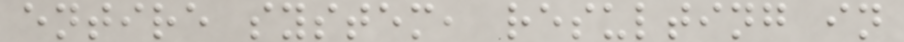entire system, resulting in
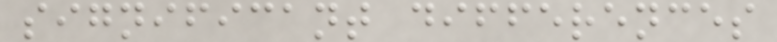significant differences
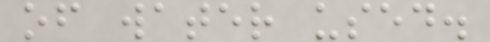of water used.
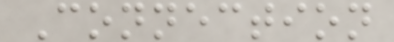Connection
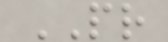PR
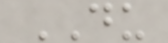DU
